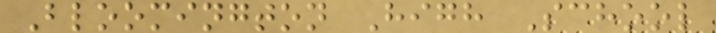Bloomington High School
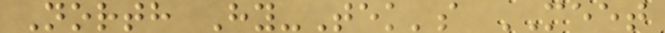North Hy-Tek's MEET
